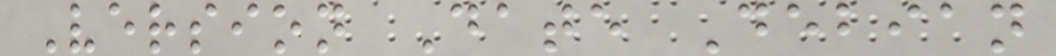Version Date Debian
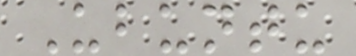Ubuntu
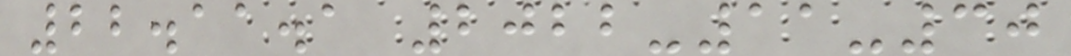22.11.1 2022-11-30
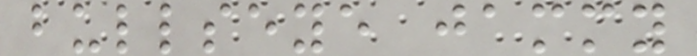bullseye jammy
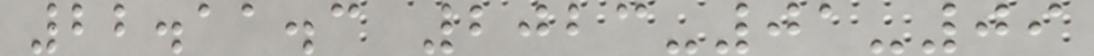22.11.3 2023-01-09
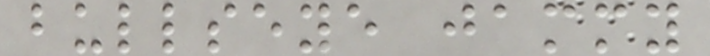bullseye jammy
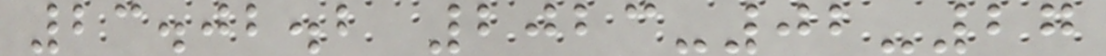23.02.2 2023-02-27
